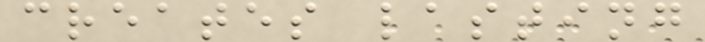creates lasting
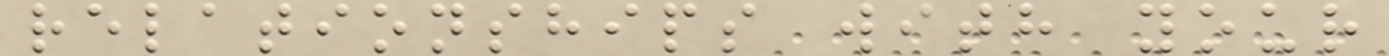relationships with your
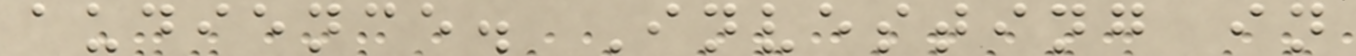audience. Investing in
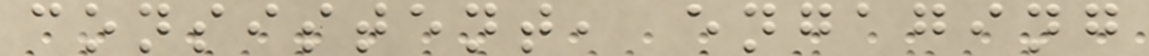consistent, engaging
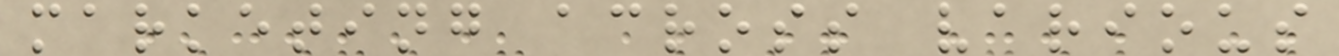marketing across various
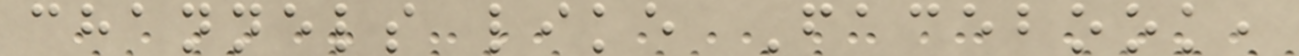channels like Facebook,
